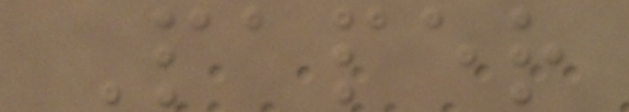Paper
